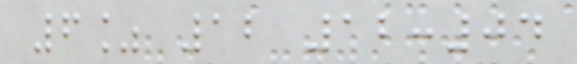6% 12 12:04
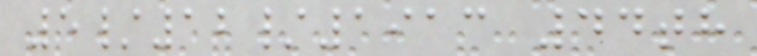5/12/1913 44th
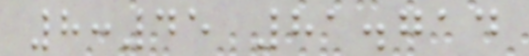8:45 81.714
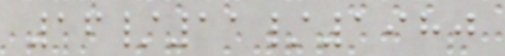16/11/1980
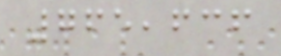765,636
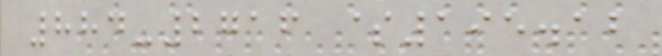884-2716 $195.12
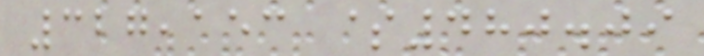327,153 $480.09
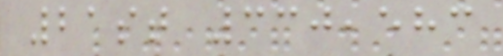21st 330,583
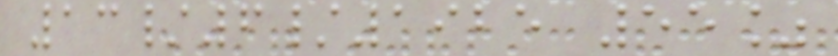13/6/1925 55%
